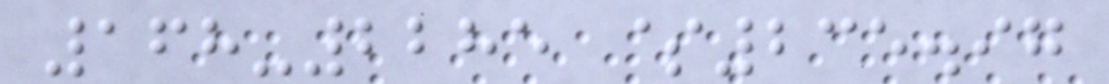168-2285 $235.97
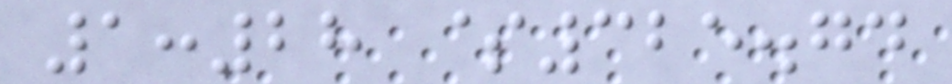1:28 $325.74
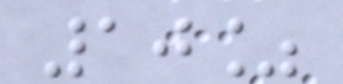10%
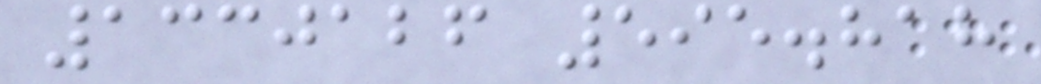1330126 595.818
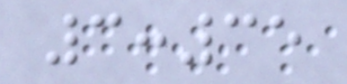3:35
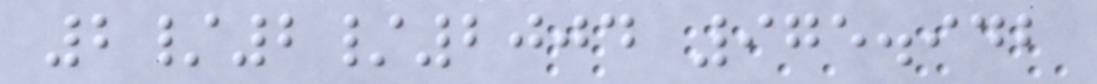2/2/2004 975.942
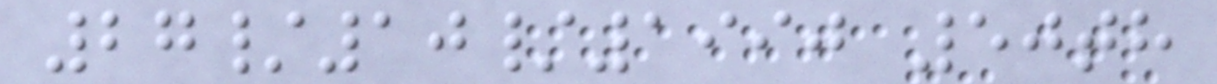27/10/1990 50th
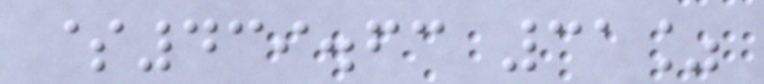$439.63 31%
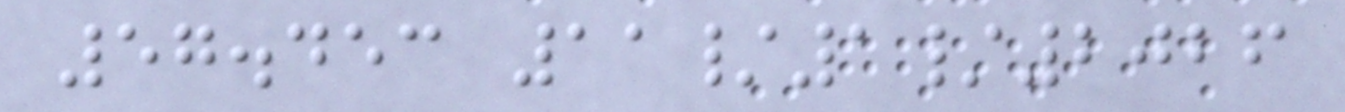57.453 11/1/2026
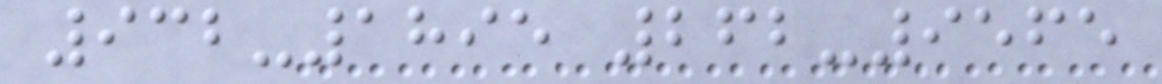932-1895 262-9565
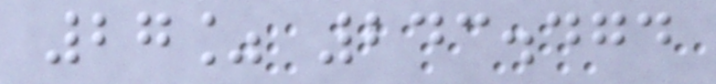27% 243.474
